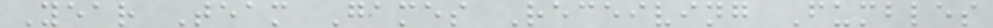Year Team Games Receiving Fumbles
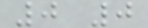0 0
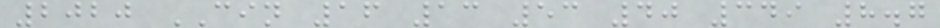2020 CIN 16 13 53 40 349 8.7
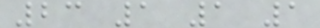23 1 1 1
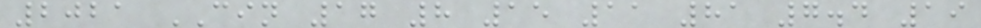2021 CIN 17 8 15 11 81 7.4 19
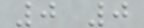0 0
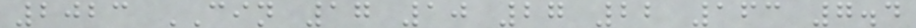2023 CIN 17 10 27 22 163 7.4
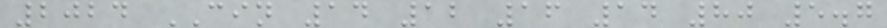2024 CIN 14 12 16 14 80 5.7
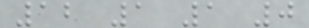12 1 1 0
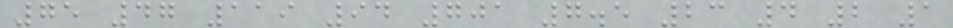75 47 119 94 701 7.5 23 4 2 1
